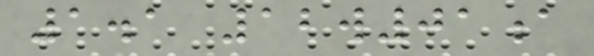1.1 12w01a
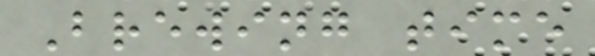Brewing time
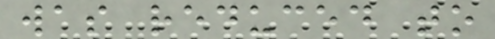was reduced to
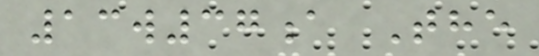13w37a The
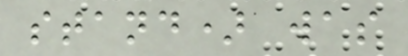stand) was
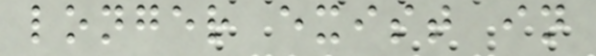longer exist in
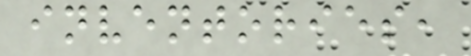inventories,
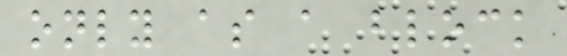only as a block
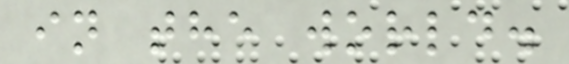in the world.
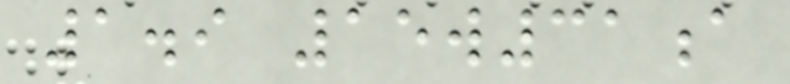1.9 15w31a
